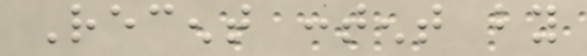Recent content by
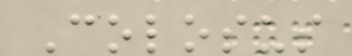Colosus
